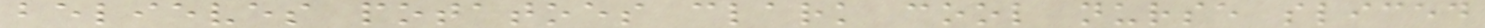believes potatoes clark cool nurse sliced
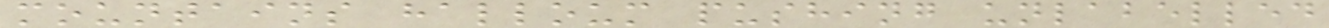mountains halloum pushing unlabelled
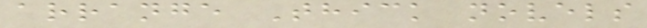arrange Thick novels
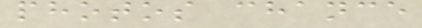photos chance
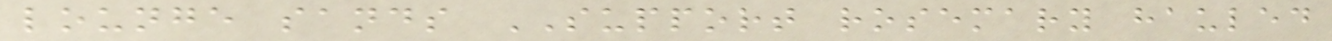lounge sands SUPPORT rosemary hauled
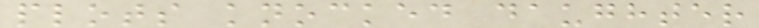plots knocked daughter
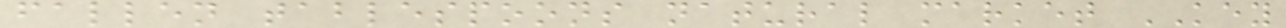fallen tablespoons natural market KEY
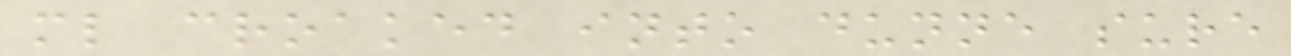ml croaked into dunne sure
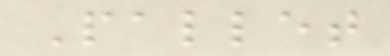Pallet
